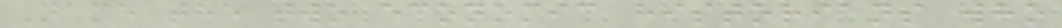Name the two economic historians who
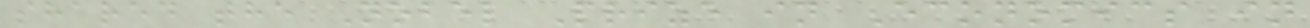shared the Nobel Prize in Economics in
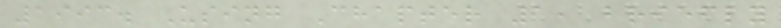1993. Using Chapter 1, briefly
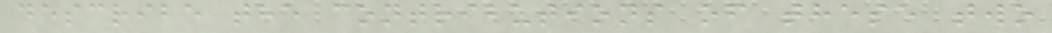describe the contributions of these two
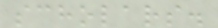scholars.
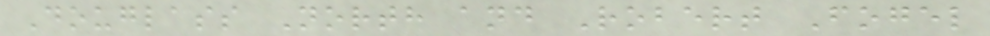Douglass North and Robert Fogel
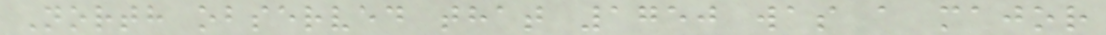North observed that 1750 was a major
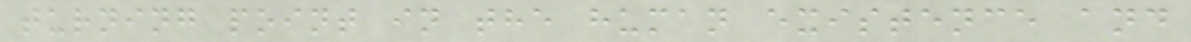turning point in the human existence and
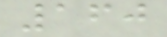160
